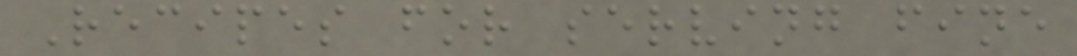Recipes for serving fine
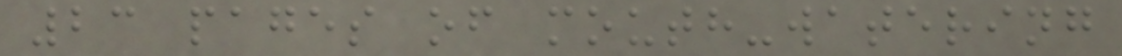23 pages of mouth-watering
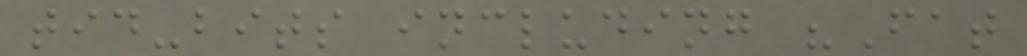tid-bits including "Fat
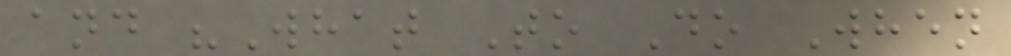and "What To Do When
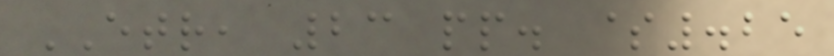ETR, 23 pp. $.25
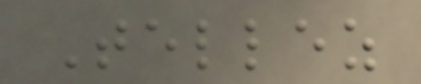Tellez
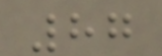87
